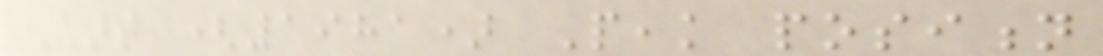Chart (1981) Peak position
